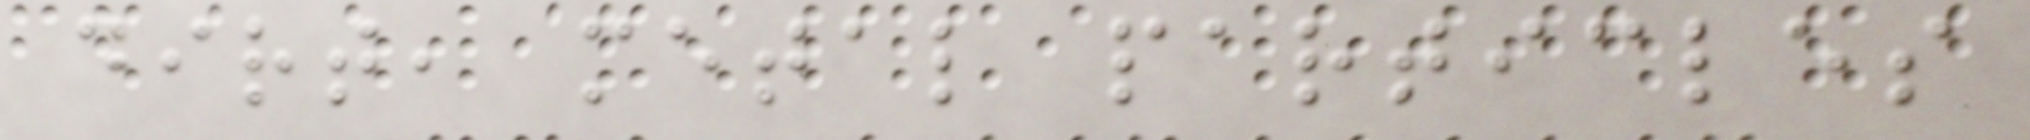dirt, metal particles
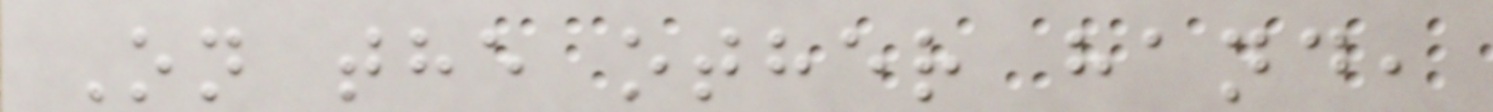On the other hand,
